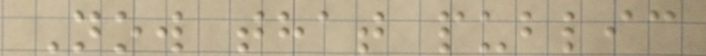Now that public
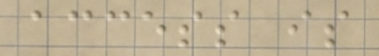access is
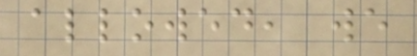allowed, we
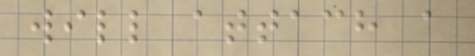will attach a
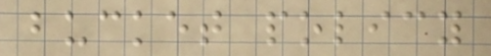bucket policy
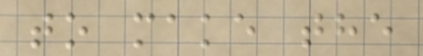to make the
